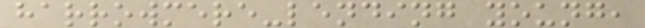harrowmere-lending young,
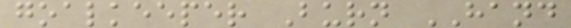goalkeeper Burn HAND
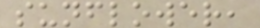sunflower,
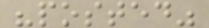"posted"
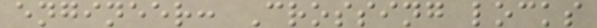engineer: Crossing locks
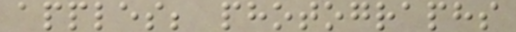apples; photographs
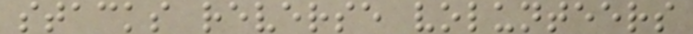stacks reverse volunteers
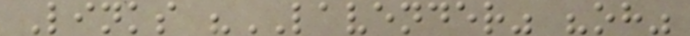Links "LAVENDER" "oh"
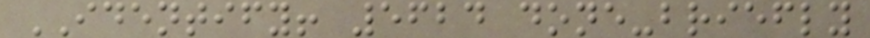IDENTIFY! 5624 done-briefly
